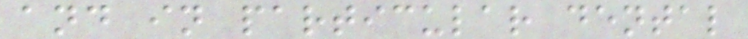and in particular dental
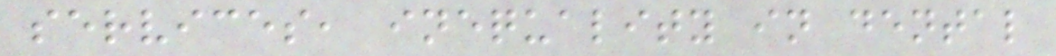services, inequality in dental
